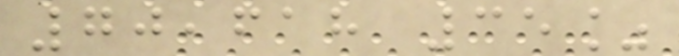70,618 35%
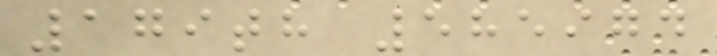179th 585974
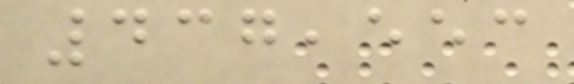437,553
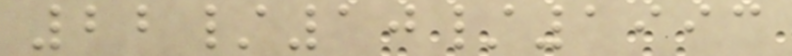22/10/1993
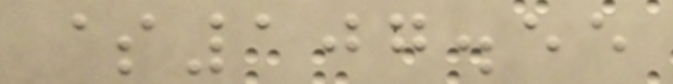$107.55
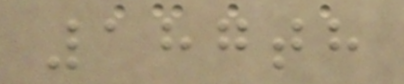187th
